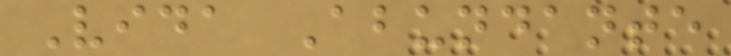Vida Abundante
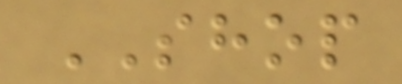SHOP
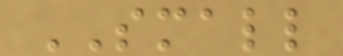SMALL
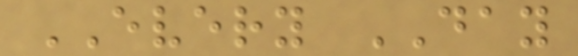EVERY DAY
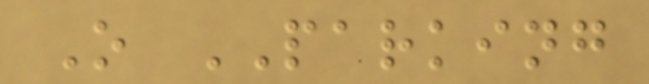O PARKING
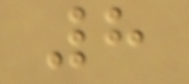8
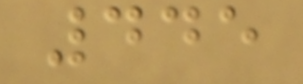445
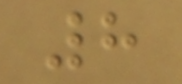8
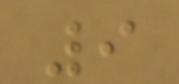9
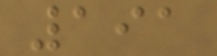191
